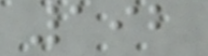192
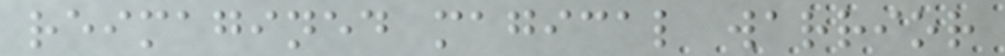reimagined magical warrior
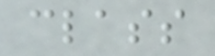class
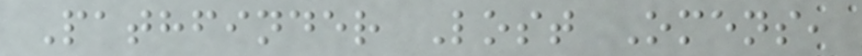Pathfinder Lost Omens,
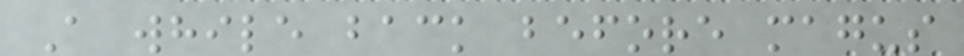A while back before magus
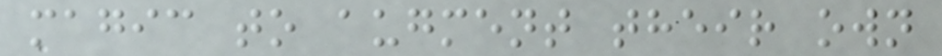magic to augment their own
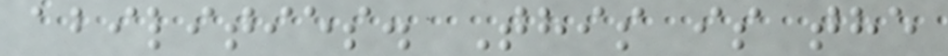abilities. This is the
